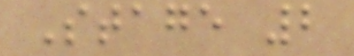Stage 2
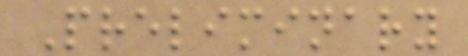Preliminary
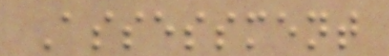Assessment
